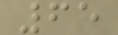65
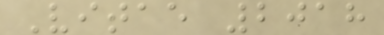Vitae 2018
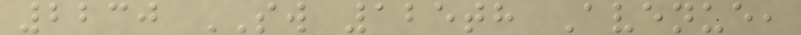2230 SW 125th Avenue,
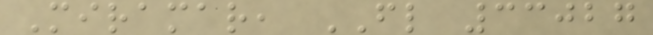Miramar, FL 33027
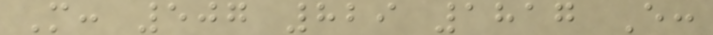M: 507 829 1817 E:
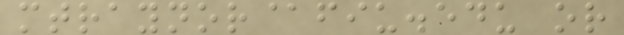mtraynor@fiu.edu or
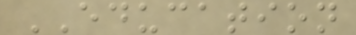EDUCATION
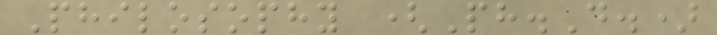Philosophy (Ph.D.)
